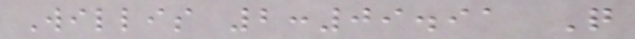Willis 2:09.91 Q
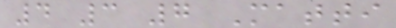4 3 7 Matti
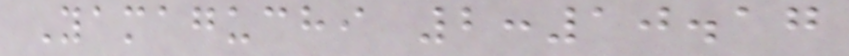Yamaguchi 2:10.17
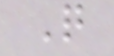Q
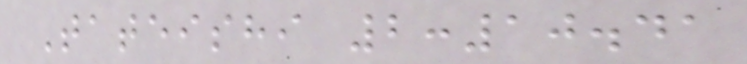Tateishi 2:10.41
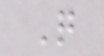Q
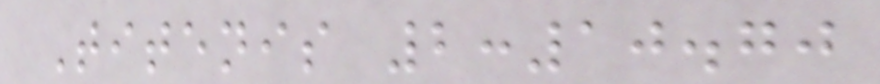Titenis 2:10.70
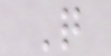Q
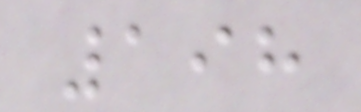198
